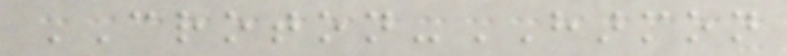CROTON-HARMON
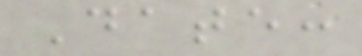Date:
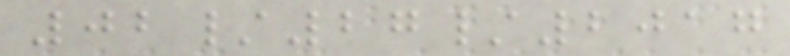02/27/2017
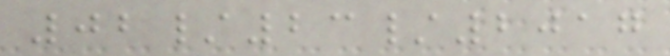02/23/2017
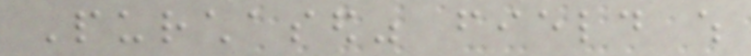Purchased" field which
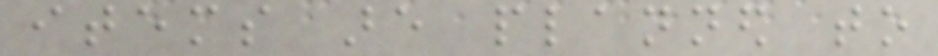items are planned to
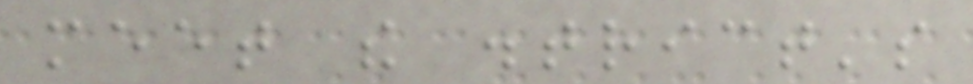meet the district's
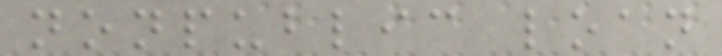nonpublic loan
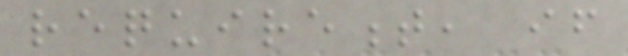requirement, if
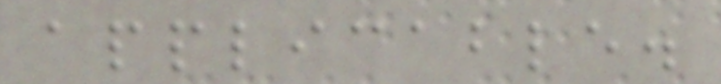applicable.
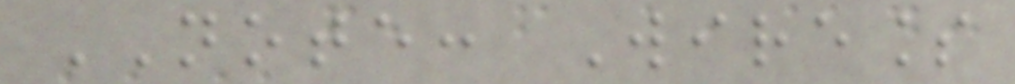NOTE: Wireless
